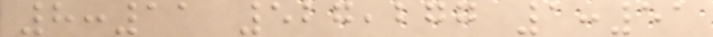8:11 527,277 1:51
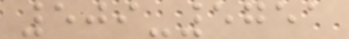509-5751
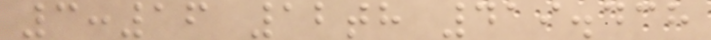3:16 12th 419.438
